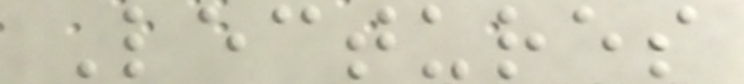Lectures
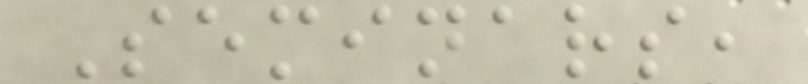Seminars,
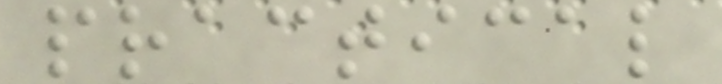practical
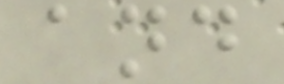and
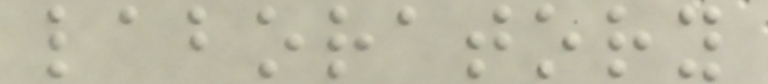laboratory
